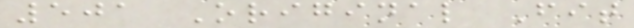501 Original Fit
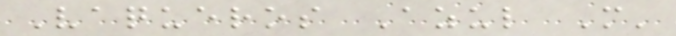Vaqueros Azul M'
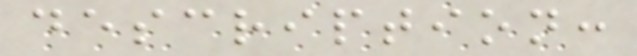description:
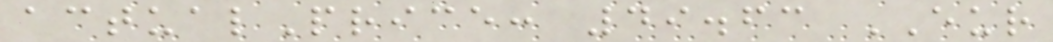actualPrice: 49.63 EUR
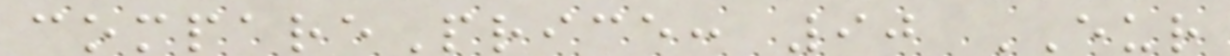comparePrice: 90 EUR
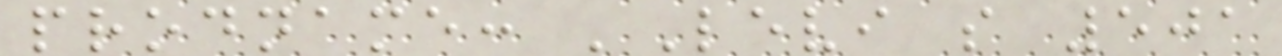prodname: 'Levi s 501
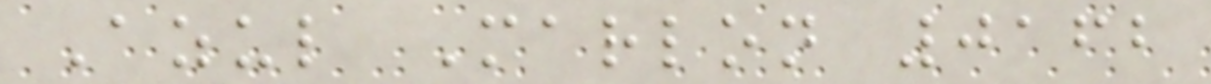Azul Marlon 0162
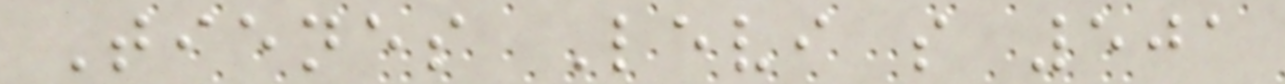Tienes Levi s 501
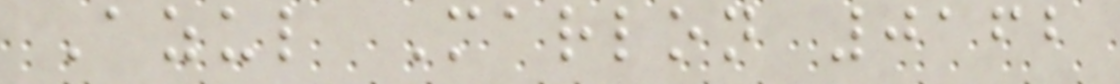Azul Marlon 0162
